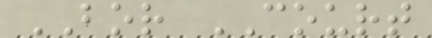BOR COURT
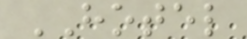HOTEL
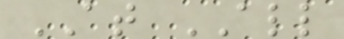AT ALL
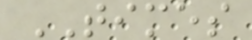TIMES
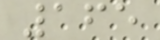165
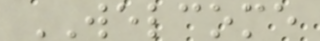WELCOME
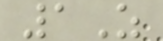1Z
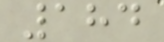184
